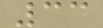33
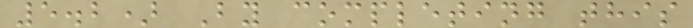5.2) By completing this
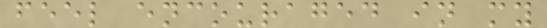feel encouraged in my
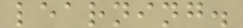learning.
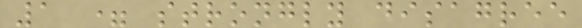1 = strongly disagree
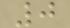0
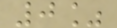0%
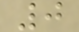0
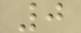0
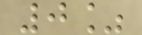0%
